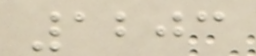1203
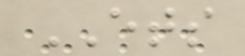ETS
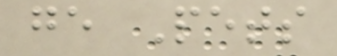ge Pets
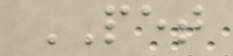PET
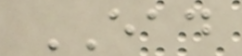EAD
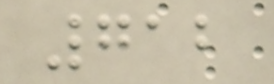712
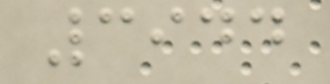3944
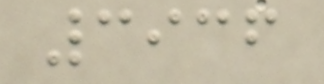3936
